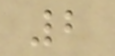2
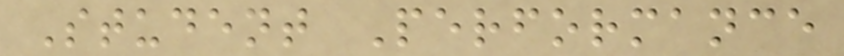Student Performance
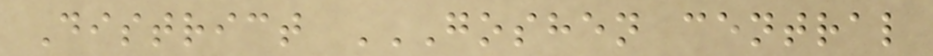District GOSHEN CENTRAL
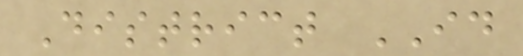District ID
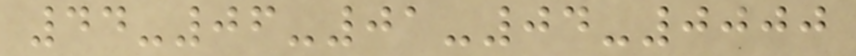44-06-01-04-0000
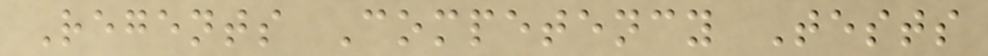Regents Competency Tests
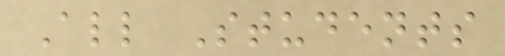All Students
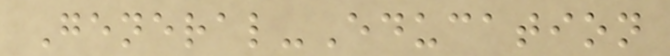General-Education
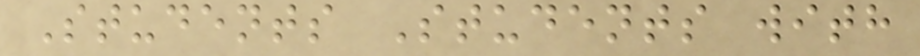Students Students with
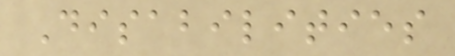Disabilities
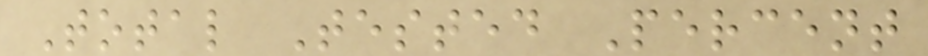Total Tested Percent
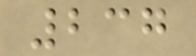237
